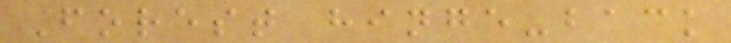Forest hinge-back
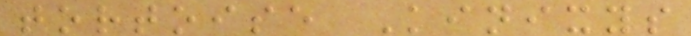tortoise Kinixys
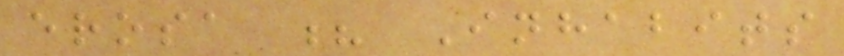erosa ? Inhabits
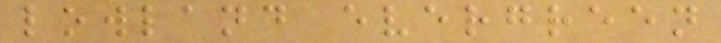lowland evergreen
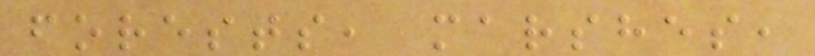forests, marshes,
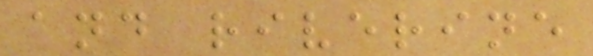and riverine
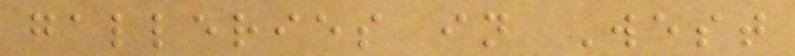galleries in West
